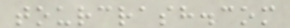tourcrash.com
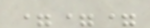===
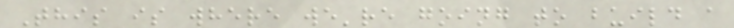This is where we're going to build a
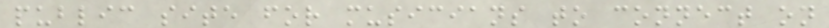public site for musicians to connect on
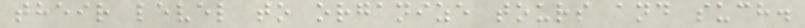their level to organize tours and such.
